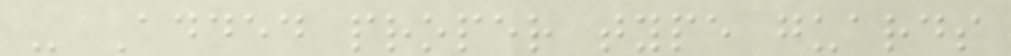- Added proper type guards
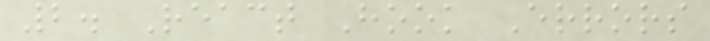2. React Hook Errors
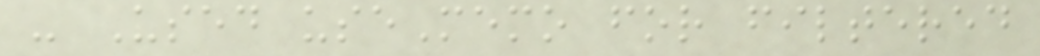- Used useMemo for filtered
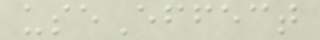useEffect
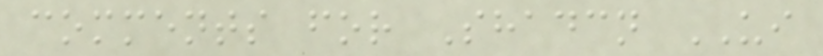comments for Shadcn UI
